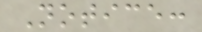Notice:
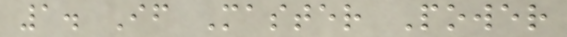1. If Master Power
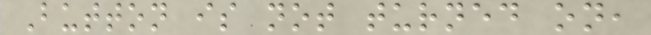Button is not turned on,
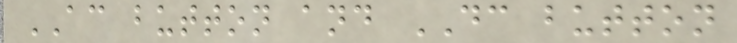AC button and DC button
